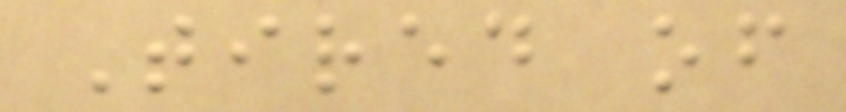Tired of
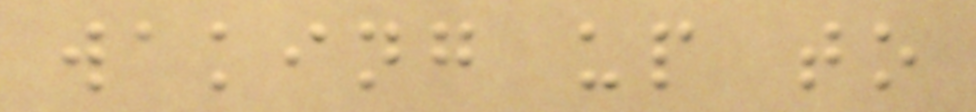waking up to
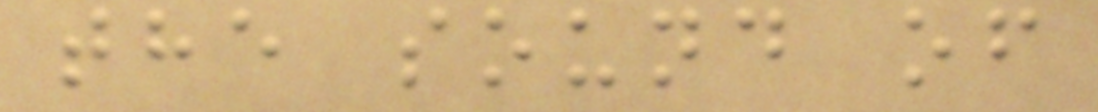the sound of
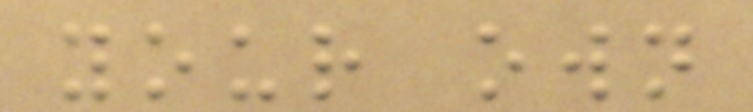your own
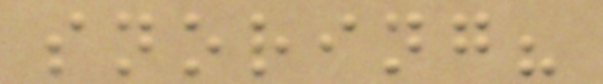snoring?
